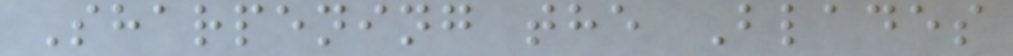Sharpening the Blades
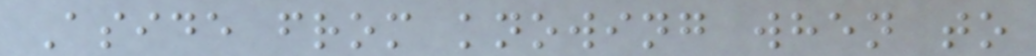Aside from knowing when to
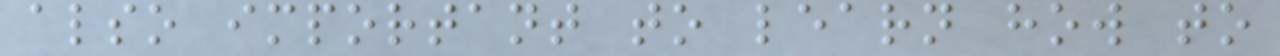also important to learn how to
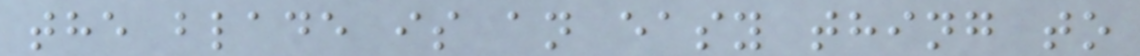the blade is an easy thing to
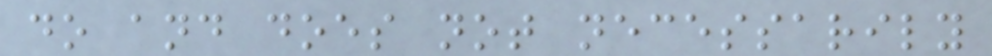do and does not necessarily
